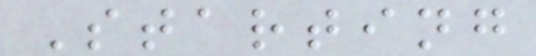Starting
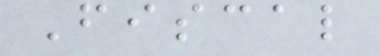Fiscal
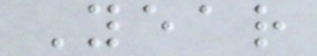Year
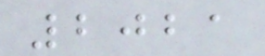2021
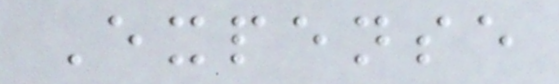Expense
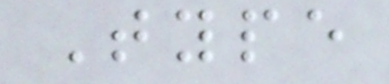Type
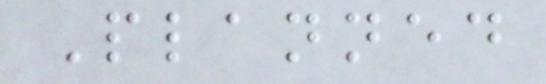Planned
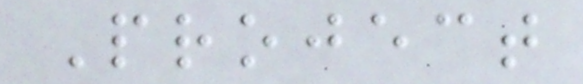Project
